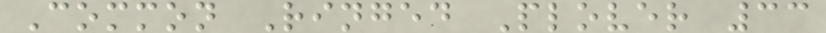Common Ringed Plover 33
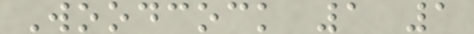Woodcock 1 1
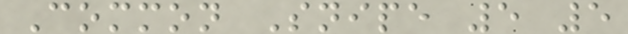Common Snipe 5 5
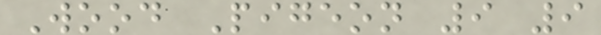Wood Pigeon 9 9
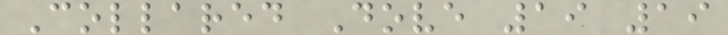Collared Dove 19 19
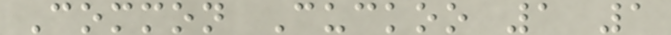Common Cuckoo 1 1
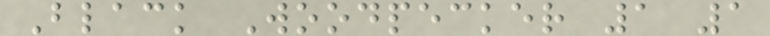Black Woodpecker 1 1
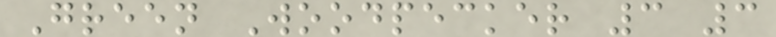Green Woodpecker 3 3
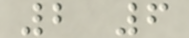2 6
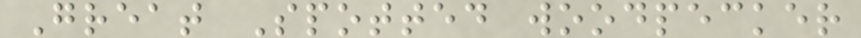Great Spotted woodpecker
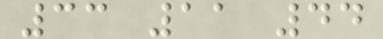33 11 44
